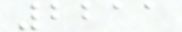2211
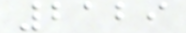2129
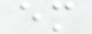em
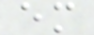em
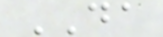DA
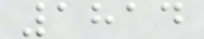1814
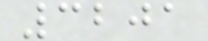3201
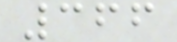366
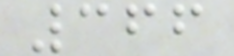366
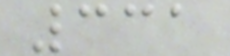331
